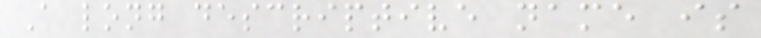A long descriptive name is
